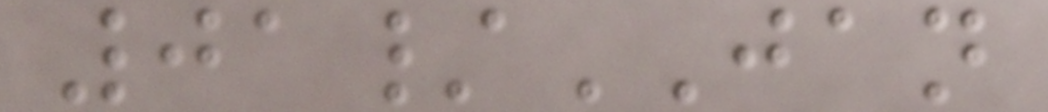01/JAN
